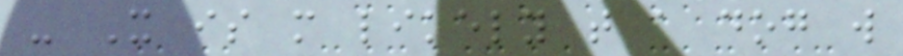- It is more likely that a dog will
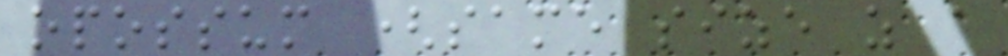opossum (same size as a
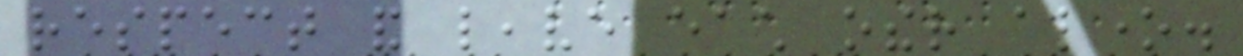respect and leave each other alone.
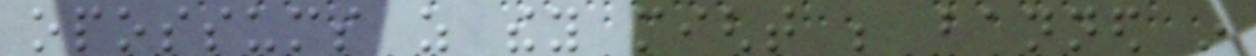opossums as they might be banned in
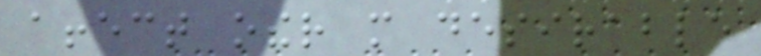affect other more desirable
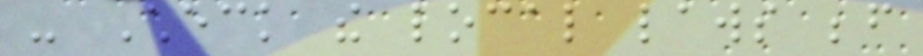- Check the local laws before
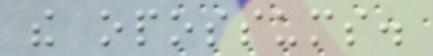the opossums.
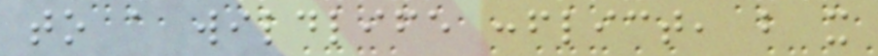to a wildlife conflict, but it
